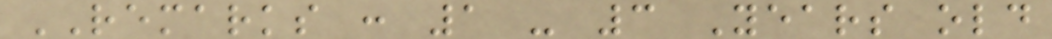REMARKS : 1 - 3 Years old
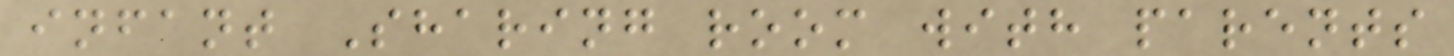infant Sharing room with parents
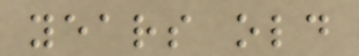years old
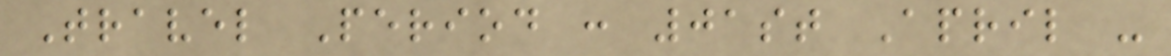Travel Period : 01st April -
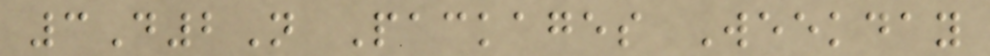3D2N Packages Weekday
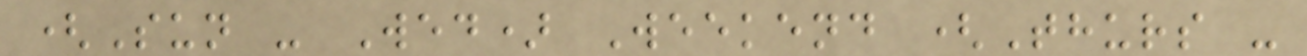(Sun - Wed) Weekend (Thurs -
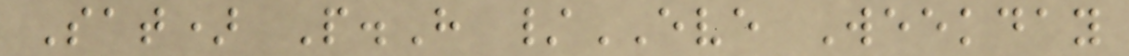Sat) P.H /EVE Weekday
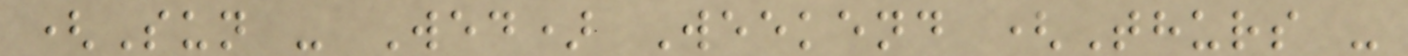(Sun - Wed) Weekend (Thurs -
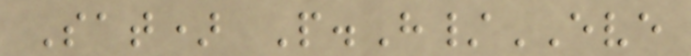Sat) P.H/EVE
